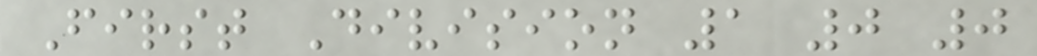First Division 1 0 0
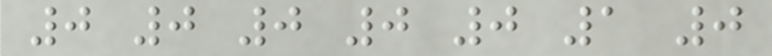0 0 0 0 0 1 0
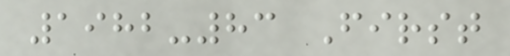1982-83 First
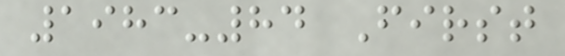1983-84 First
